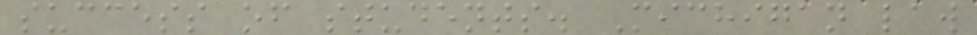success of students. Michigan law
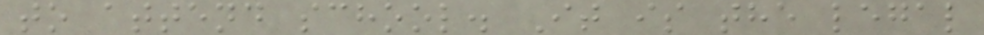to attend school. It is the legal
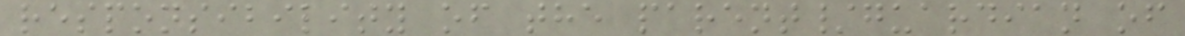responsibility of the parent/guardian of
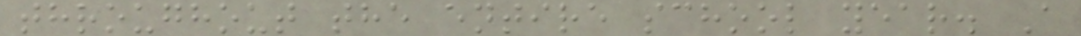throughout the entire school year. A
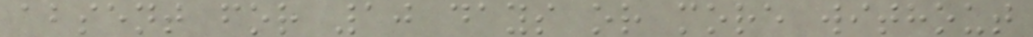absent for 10 days or more without
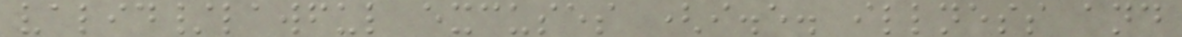valid/lawful excuses (i.e. illness and
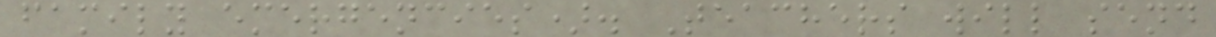family emergencies). Teachers will send
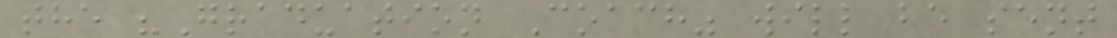the "Graduation Coach" will be sent
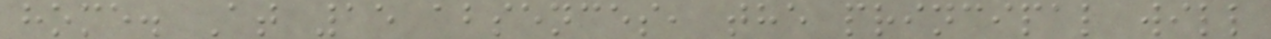home. At 15 absences, the principal will
